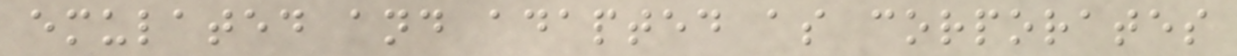emulated and adapted as corporates
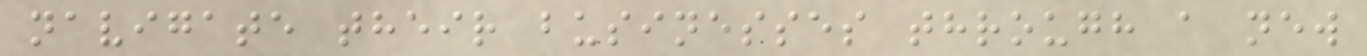navigate their businesses through a new
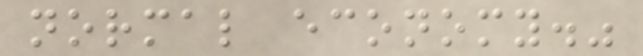normal economy."
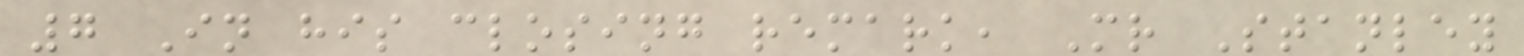7 In his closing remark, Mr Stanley
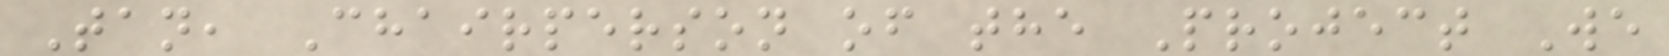Tan, Chairperson of the Project We
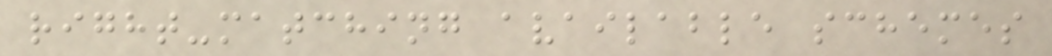right-matching available schemes
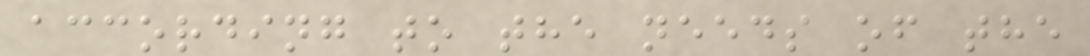according to the needs of the
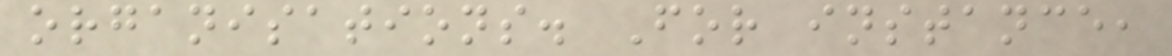organisations. For instance,
